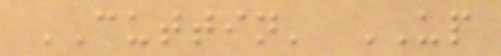CUTTIN' UP
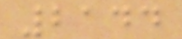2144
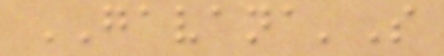GAVANA'S
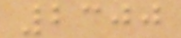2300
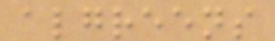algreens
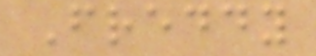Freddy
